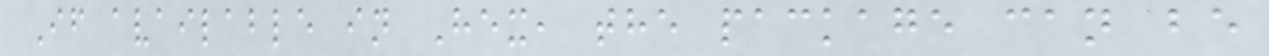If available in Hex, the package can be
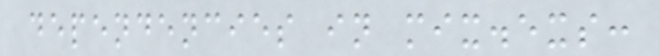dependencies in mix.exs:
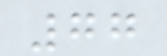77
